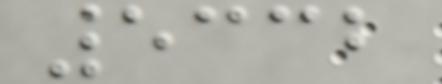5332
